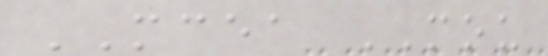MCEA MOU
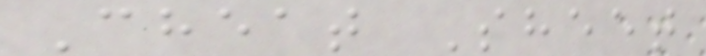Cheat Sheet
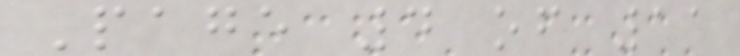Page 4 of 11
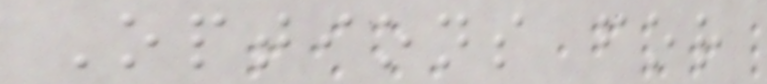Options for
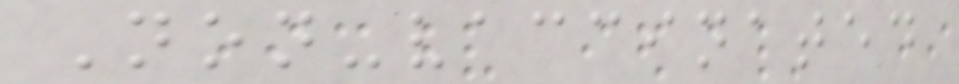Non-vaccinated
